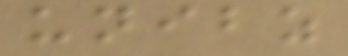unibz
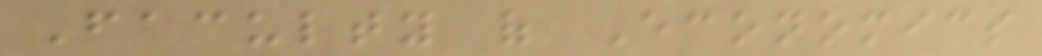Faculty of Economics
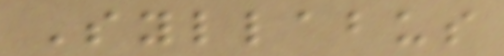Syllabus
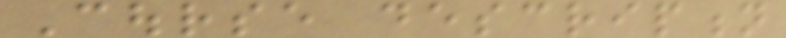Course description
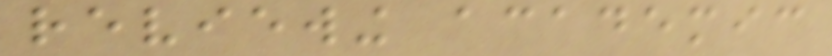reviewing academic
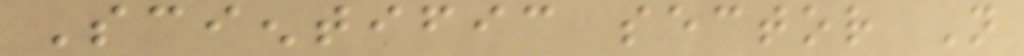Scientific sector Not
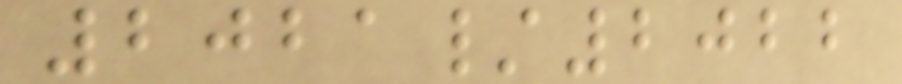2021/2022
